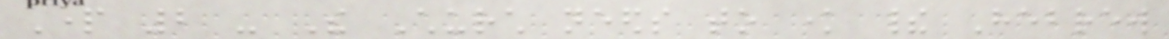Part 2 - The Church needs to know their Hebrew
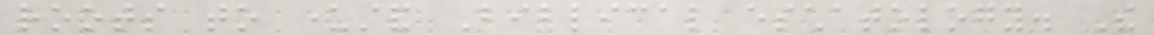roots to understand Biblical eschatology. The
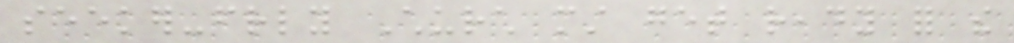seeker-friendly Church must get ready for the
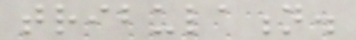tribulation.
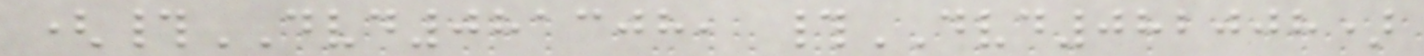(#DVD081308, #DVD082008)
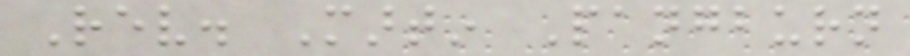Rev. Martin Pangburn
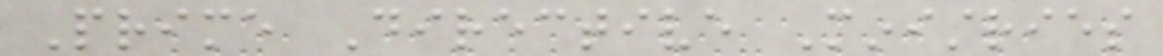Prime Directive Ministries
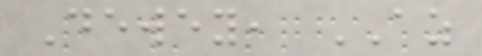Dewey, AZ
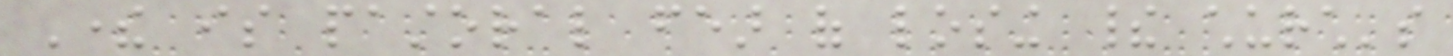There is pastoral fear of losing their church's
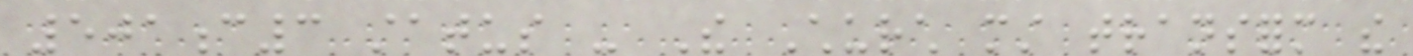501c3 status - The Church must transform the
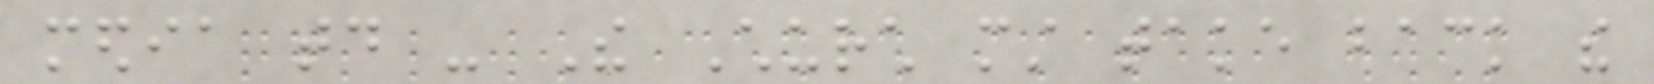media today - The Church must take back the
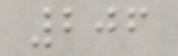206
